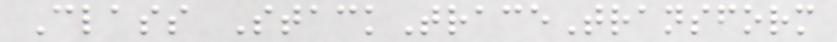Class StackTraceTransform
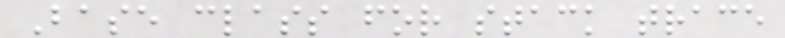Base class for stack trace
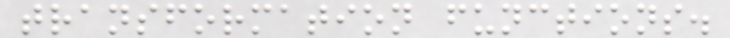transformation functions.
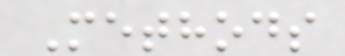Methods
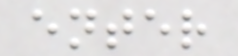enter
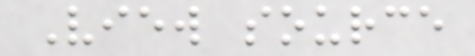View source
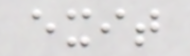exit
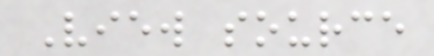View source
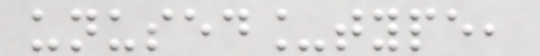unused_type,
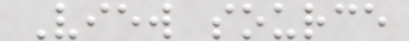View source
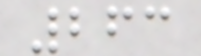263
